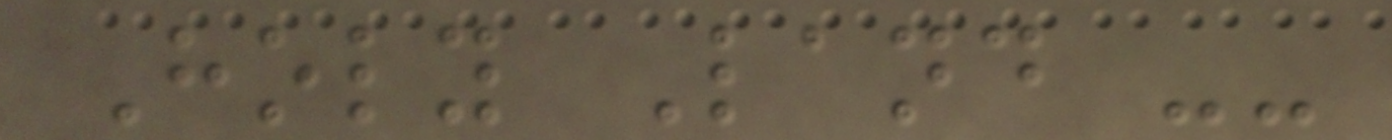Holy Land --
